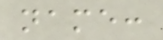name:
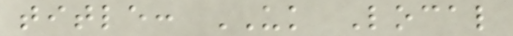title: UK Local
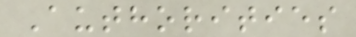Authorities
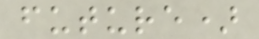future)
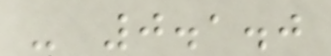- 0.1.0
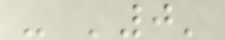- '0'
